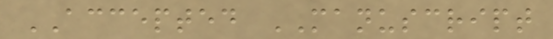ACCEPTED MANUSCRIPT
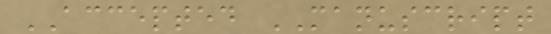ACCEPTED MANUSCRIPT
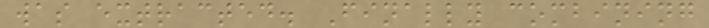was extracted. Finally combining
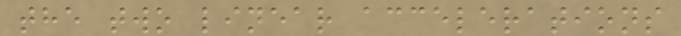the two linear accelerations
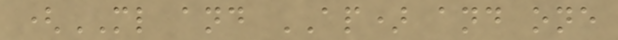(ML and AP) and one
